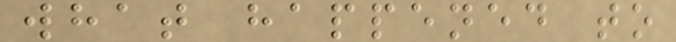what happened to
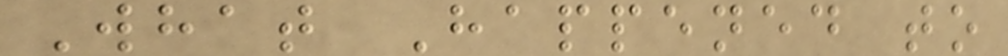What Happened to
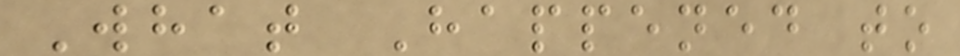What Happened to
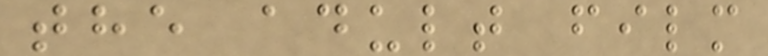the adult film
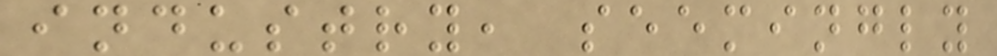industry, seemingly
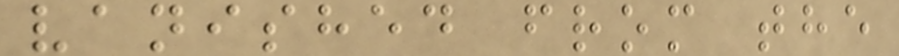vanished from the
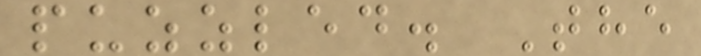puzzled. The
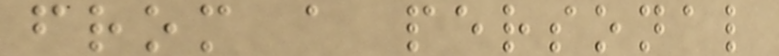from a personal
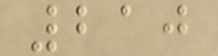210
